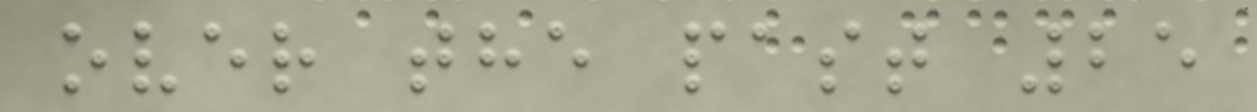over the past 25
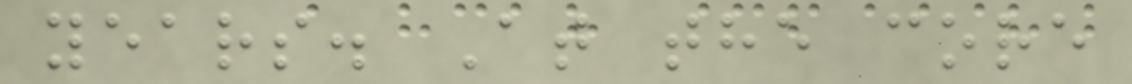years. At the core
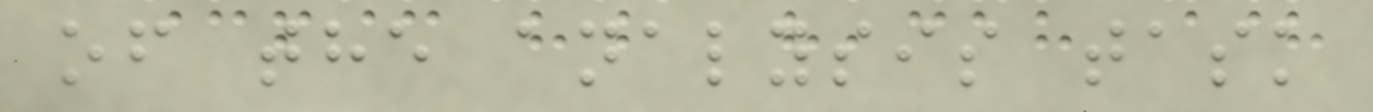of the analysis task
